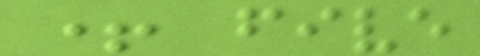+ five
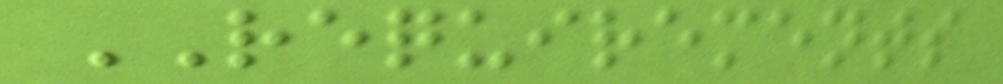REQUIREMENTS
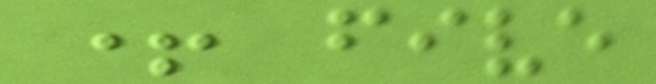+ five
